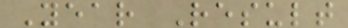Year Result
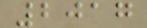2017
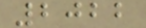2022
